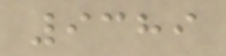9389
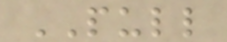PULL
